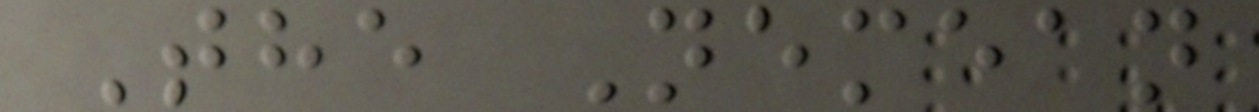The Nemean
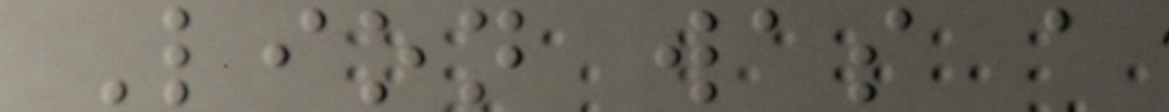Lion was a
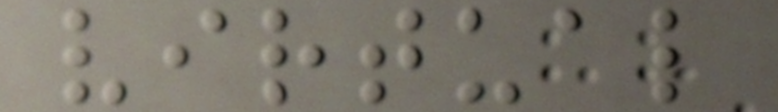virtual
